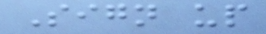Sign up
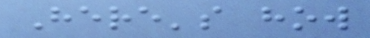Here's how
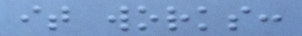it works:
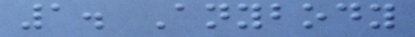1. Anybody
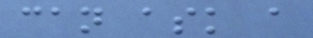can ask a
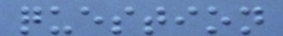question
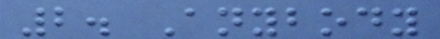2. Anybody
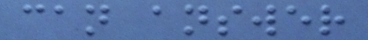can answer
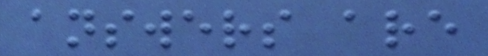answers are
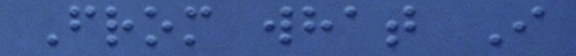From what I
